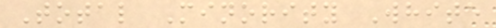Total Minority White
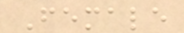Female
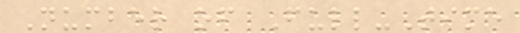Number of Full-Time
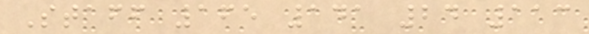Staff 165 141 24 113
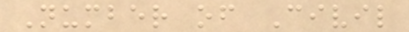Number of Civil
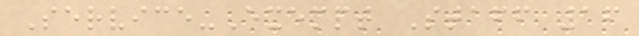Service-Exempt Staff 16
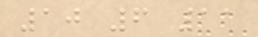10 6 11
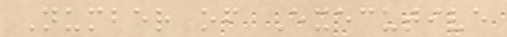Number of Executive
